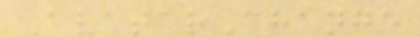AvatarChange
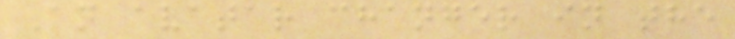An avatar changer in the
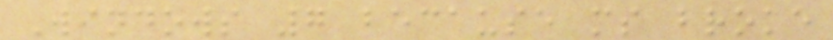Windows 7 because ms broke
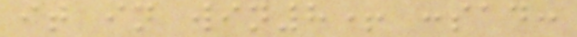it in win8+ :sad:
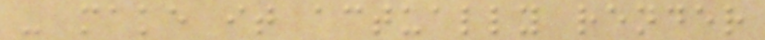- make it actually render
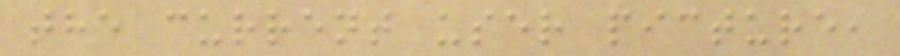the current user picture,
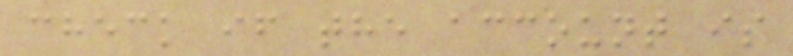check if the account is
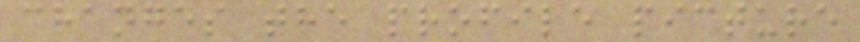changes the profile picture
